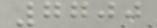7700
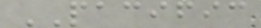PACIFIC
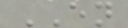EN
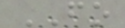FO
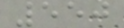550
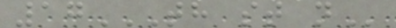17TH ST N
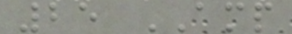25 AMP
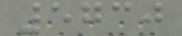5730
